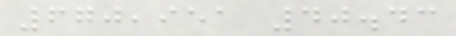670,951 40.43
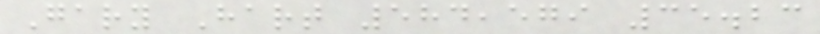Gary Hart 584,579 35.23
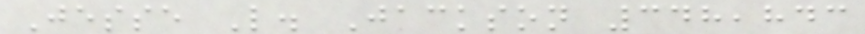Jesse L. Jackson 348,843
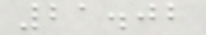21.02
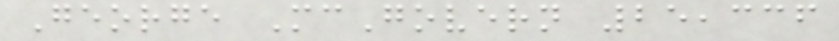George McGovern 25,336
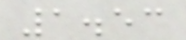1.53
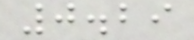0.29
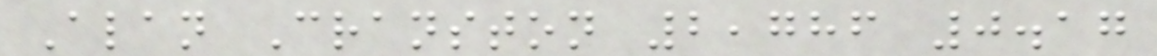Alan Cranston 2,786 0.17
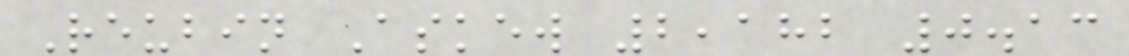Reubin Askew 2,182 0.13
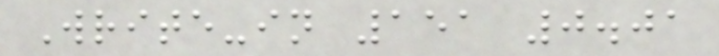Write-in 151 0.01
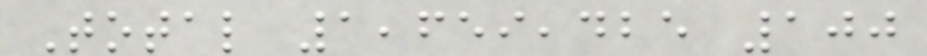Total 1,659,425 100
